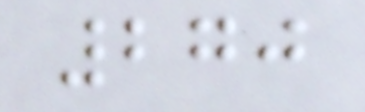270
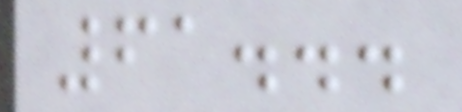61...
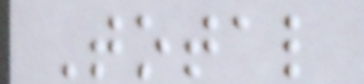Total
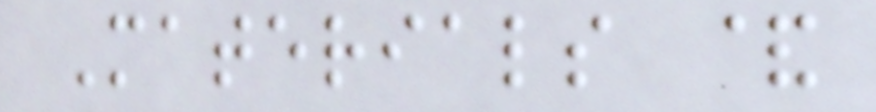Materials &
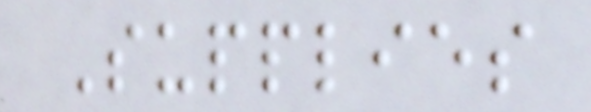Supplies
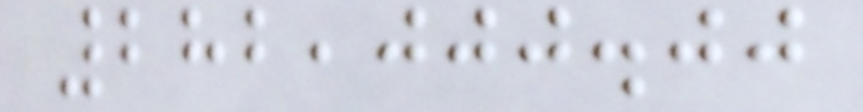282,000.00
